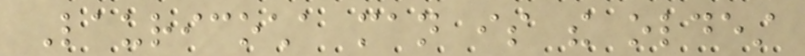Lauricocha man is the oldest
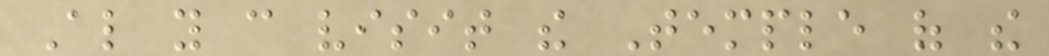Also you can visit the Temple of the
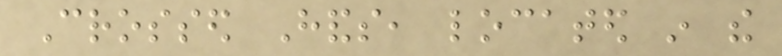Crossed Hands, located in the
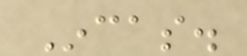Incas.
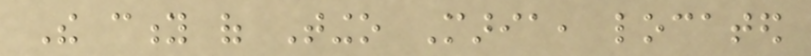The city of Tingo Maria, located
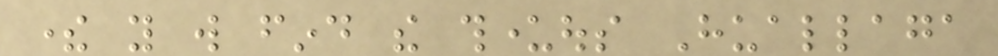there you will find the thunderous Huallaga
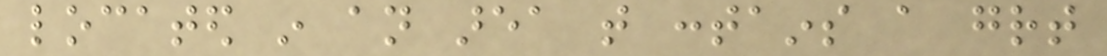located in an area that contains a great
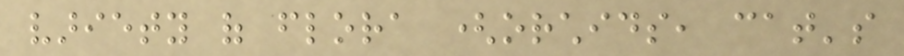variety of flora (orchids, cat's
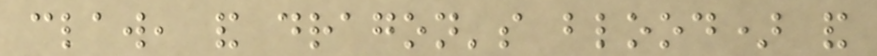claw, and dragon's blood) and
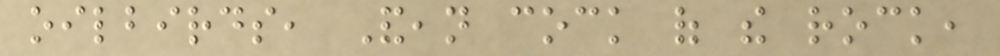oilbirds, Andean cock of the rock,
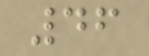46
